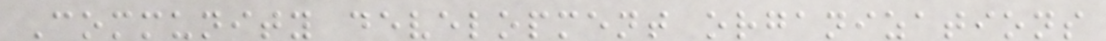Community development organizations
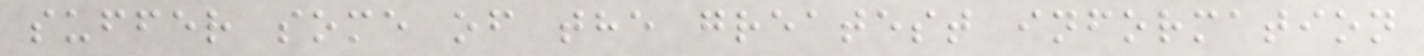suffer some of the greatest information
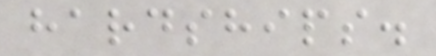hardships.
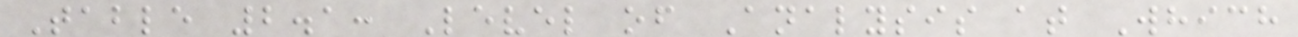Table 2.1: Level of Analysis at Which
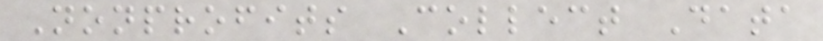Nonprofits Collect Data
